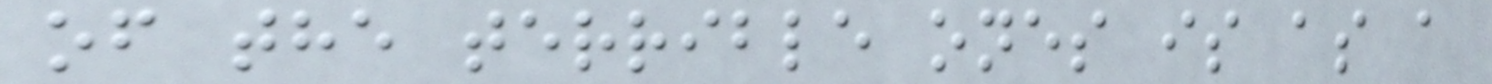of the terrible ones is as a
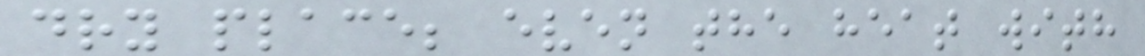dry place; even the heat with
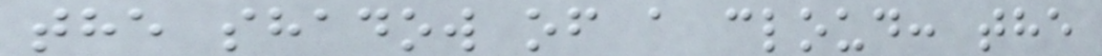the shadow of a cloud: the
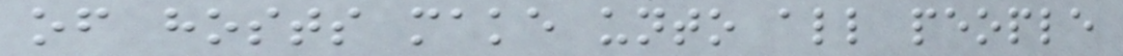of hosts make unto all people
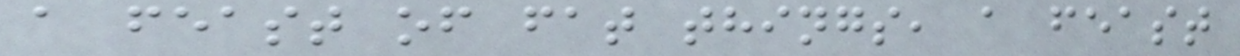a feast of fat things, a feast
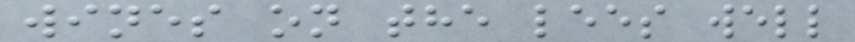wines on the lees well
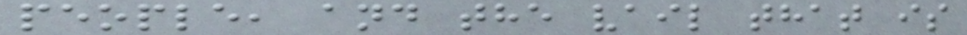people, and the vail that is
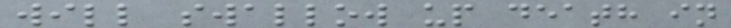will swallow up death in
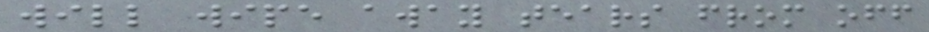will wipe away tears from off
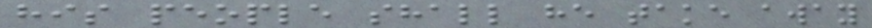his people shall he take away
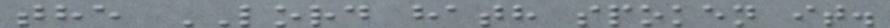the LORD hath spoken it.
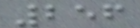256
